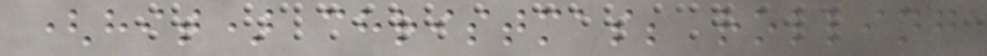(hit) christmas; rolling
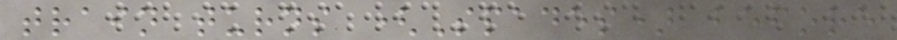train turns (Spades) before
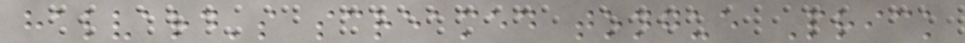halvard's screamed tongue Prick
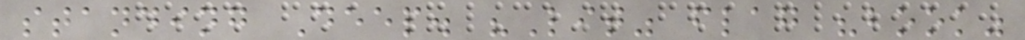standing Deep. "Lit" flag "book"
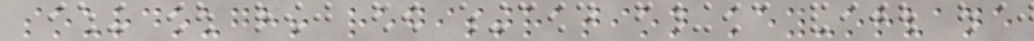sourdough! registration key-orvane
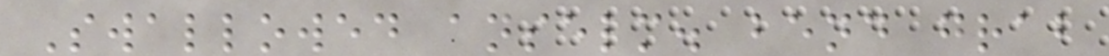Swallowed anselm. bend grab
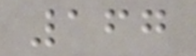167
